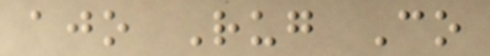ajo Rug Co
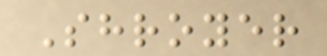Shroyer
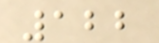122
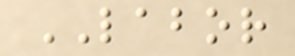LABOR
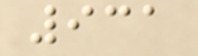931
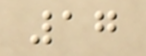17
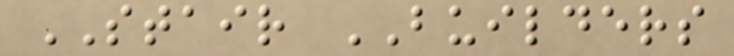STAIR BUILDERS
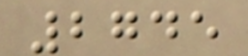2745
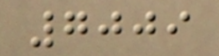7009
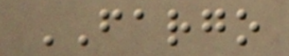FARGO
